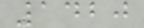1420
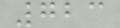723
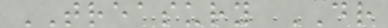TREASURY DR
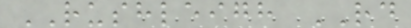RUSHLEIGH RD
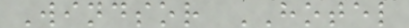Windsor HOTEL
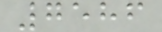7586
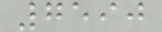7590
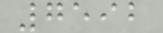7592
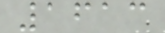1613
